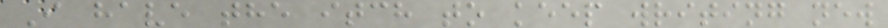I have the itch to keep writing new
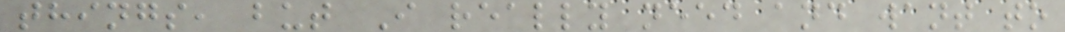things, but I really need and want to
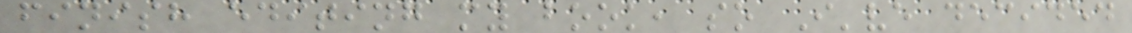finish editing my book, so I've decided
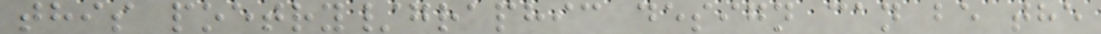this poetry/graphic design can be the
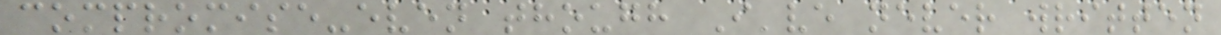compromise-even though I've never written
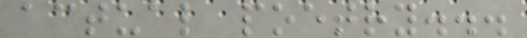actual poetry...
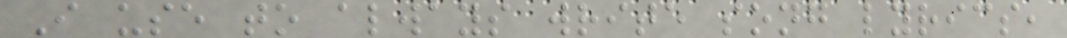I use to always write song lyrics,
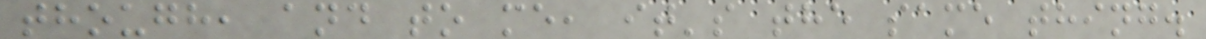though, and to me, it's the same thing.
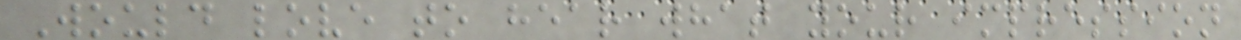Would love to hear what your impression
